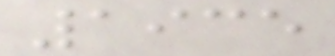1935
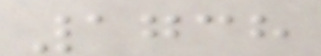1738
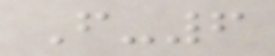F-6
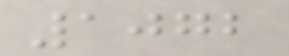1072
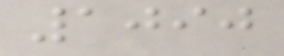1090
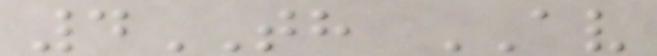4TH AV
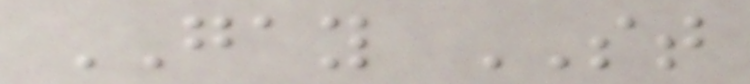GAY ST
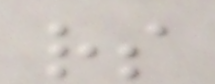rs
